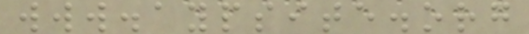www.aypsite.org
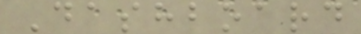Dashboard
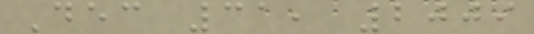Dec 31, 2009
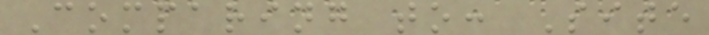Comparing to: Site
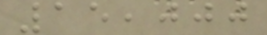15,000
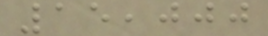15,000
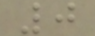0
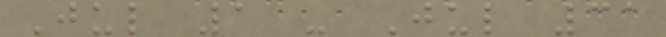Jul 1 - Jul 31
